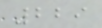229
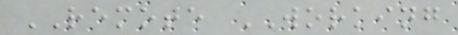REMOTE WORKING
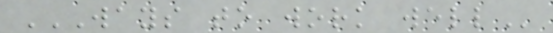WAYS TO WORK WELL
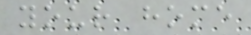your home
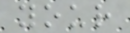your
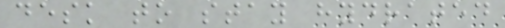desk to stay hydrated
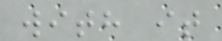with it
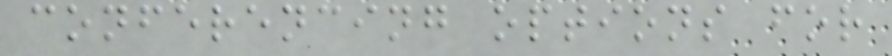conferencing options for
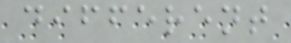different
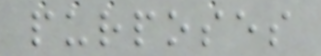purposes
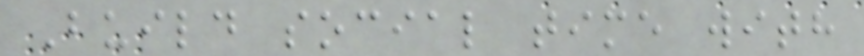Build social time with
